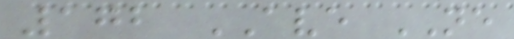172 AVE NE
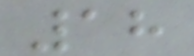18
